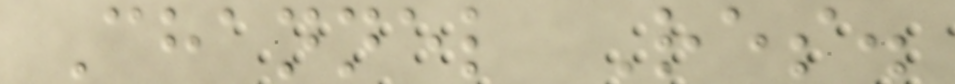Channel Res.
